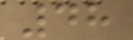48
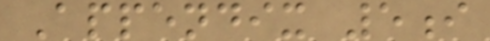Appendix 5i
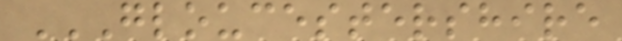GLOUCESTERSHIRE
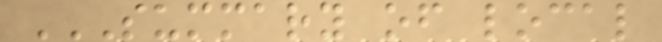SUMMARY OF LOCAL
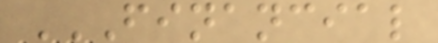FINANCIAL
